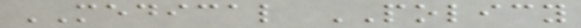MEDICAL POLICY
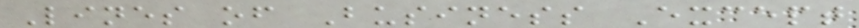Lines of Business Except
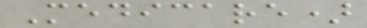Medicare)
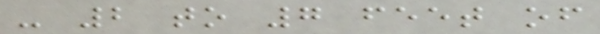- 2 to 7 feet of
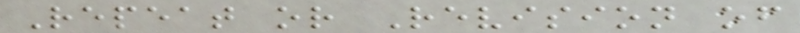Repeat or Revision of
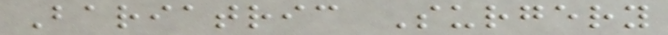Bariatric Surgery
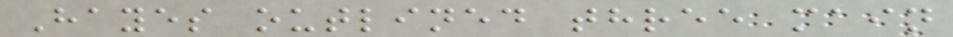Hayes outlined three main
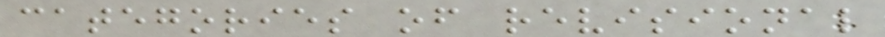categories of revisional
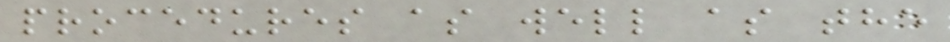procedures as well as the
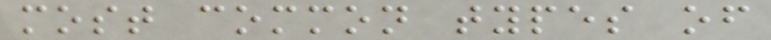most common types of
